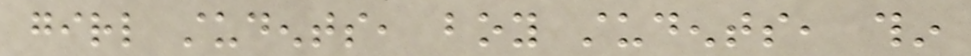girl students, boy students, thin
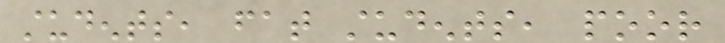students, fat students, poor
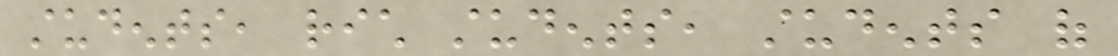students, rich students, students of
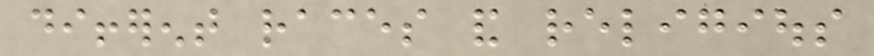different races and religious
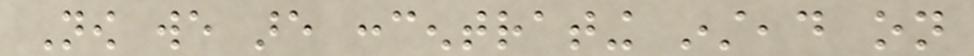Now we are concentrating instead on
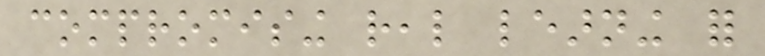compromising real learning for
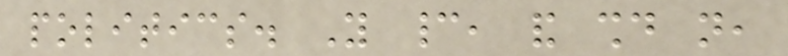politics. You cannot, and should not,
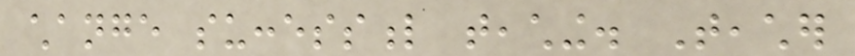change successful teaching. Teacher
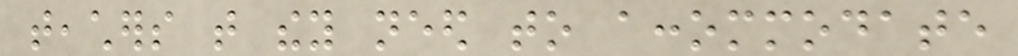teachers that they need to accommodate
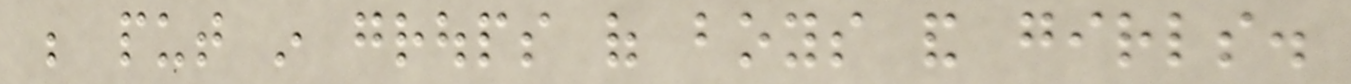be put in groups of boys and girls.
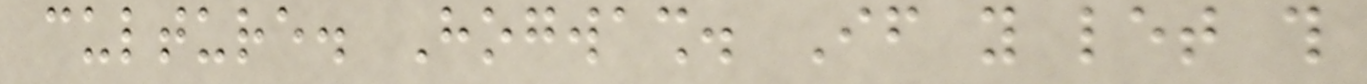culture. Hogwash. If you let this
